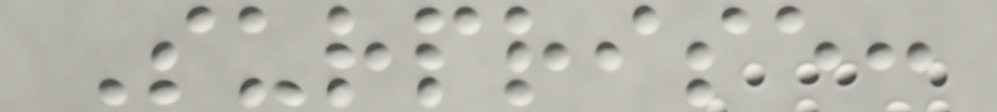Surprise:
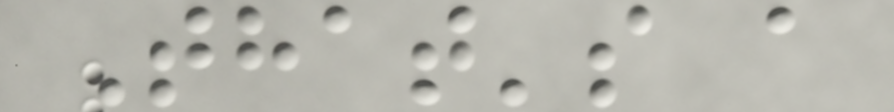That's a
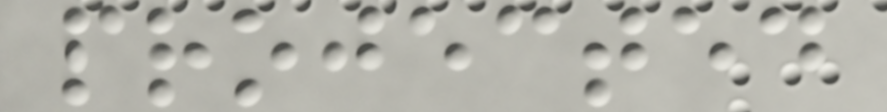projected
